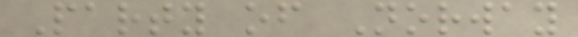Party of Norway
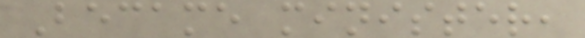Became minister,
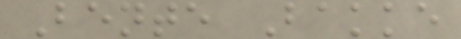Bente Bakke
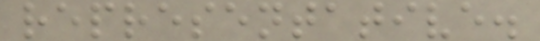representative.
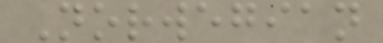Norwegian
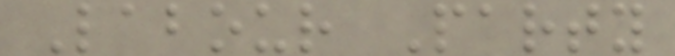Labour Party
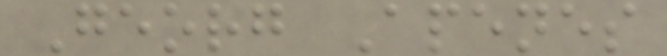Georg Apenes
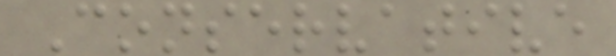Conservative
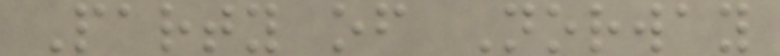Party of Norway
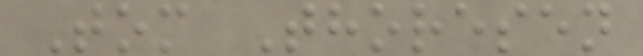Tom Thoresen
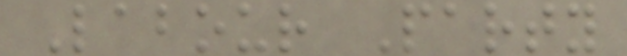Labour Party
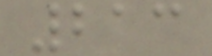213
